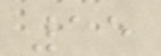15
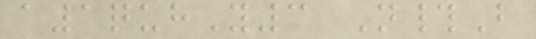a1quhY3 N#B
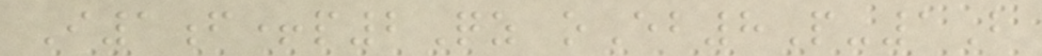I1f+p2Qz oEb8P-1B
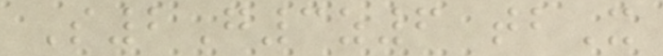S2G3z6 tbX
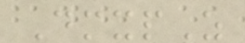DmxpZ
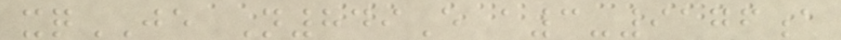xqJE N849E a3-9176a
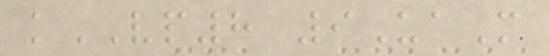kVP8 9UaM
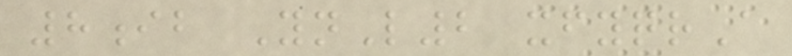8ib YnL2 xfyqrA
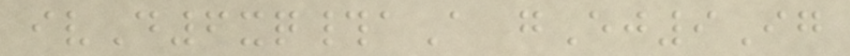ivD6xq#aA gEj9Ig
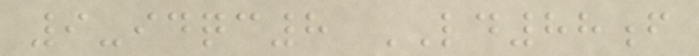9-idqc8 LD88f
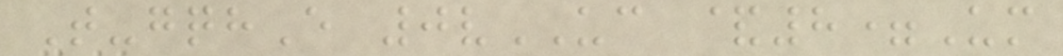T-gqhE 0vUC &8=Um
